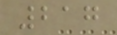217
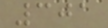301
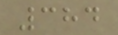384
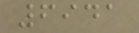6941
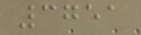3751
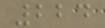224
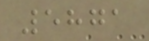5871
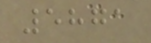5871
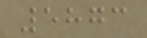5873
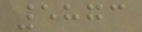5873
